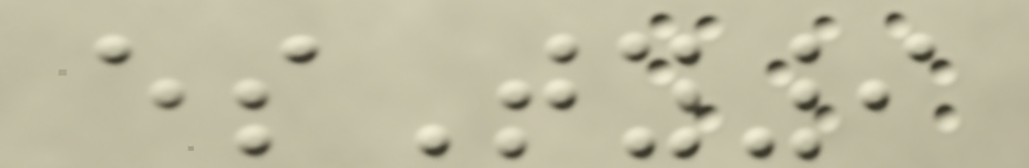esTy9
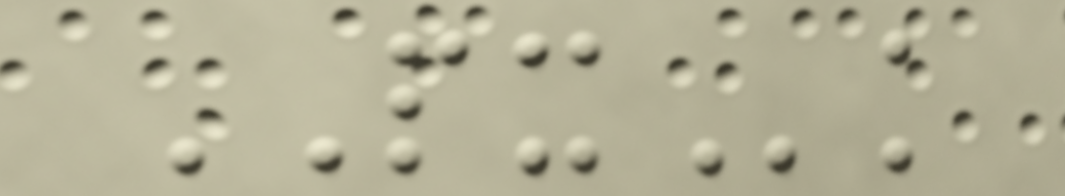PXk
